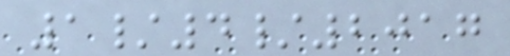1/4/2017
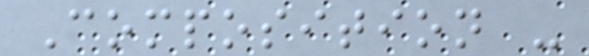Composition -
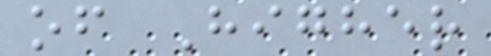of Higher
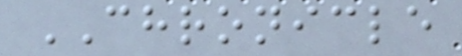CHRONICLE
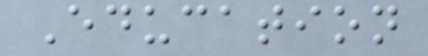Education
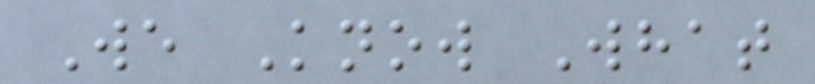We Know What
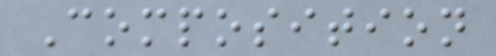Composition
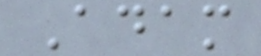Adam
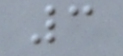3
